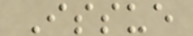Issue
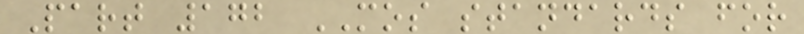Part 172 MOS standards for
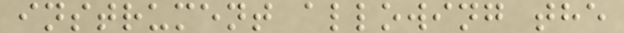instrument allowing the
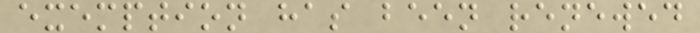exemption has been renewed
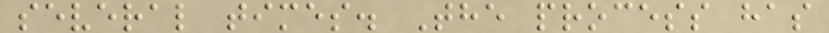several times. The process has
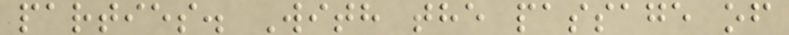parties. With the passage of
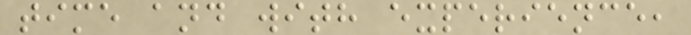time and with experience,
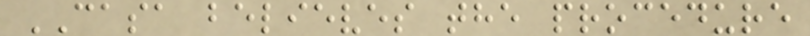CASA believes the procedure
